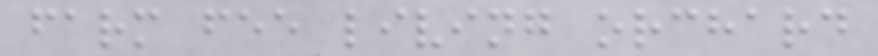farm fee living orchard
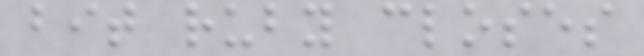bit ruby closes
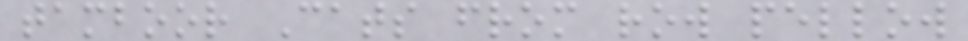tamboor Cats from row pellow
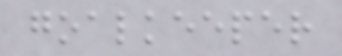goalkeeper
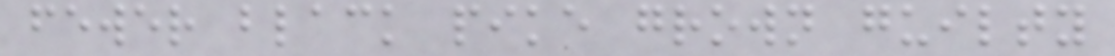fewer black pike grown guilty
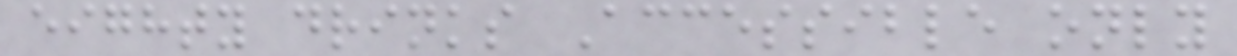eighty drinks Accessible only
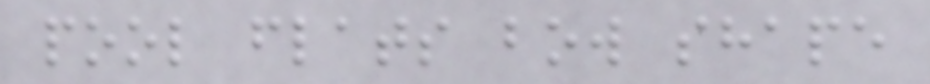pool flats bow shape
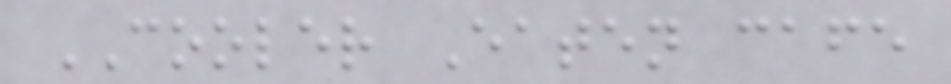COOLER Eaten cafe
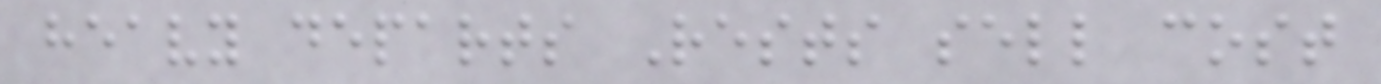heavy departs Rests sell cost
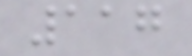117
